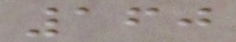160
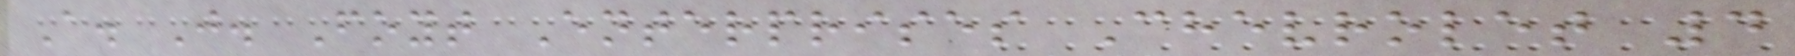A. J. Foyt Enterprises Chevrolet 4
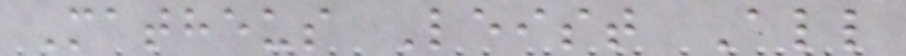Matheus Leist All
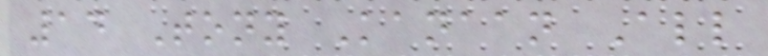14 Tony Kanaan All
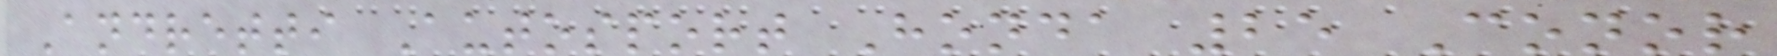Andretti Autosport Honda 25 Conor
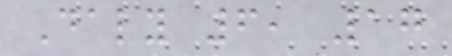Daly 6, 17
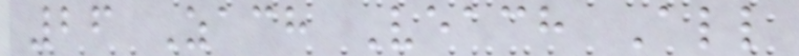26 Zach Veach All
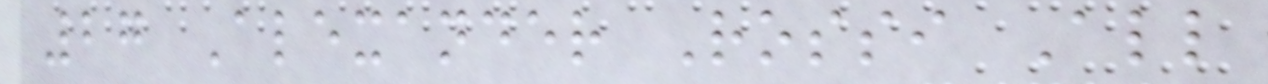27 Alexander Rossi All
